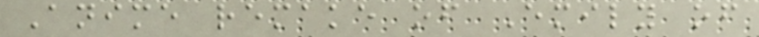Anime remake of Emily of
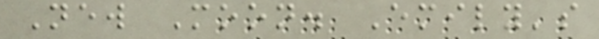New Moon. Emily's
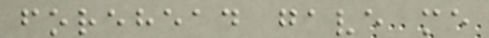forehead gave me
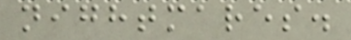nightmares.
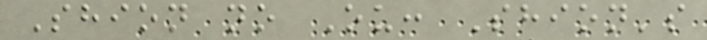Shion no Ou: Shion's
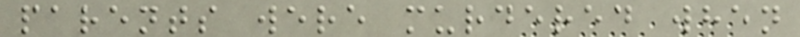parents were murdered when
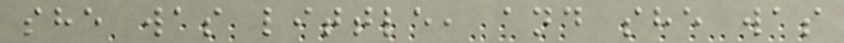she was little, and she was
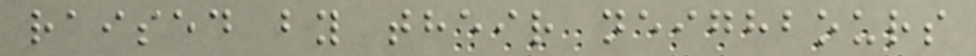raised by their neighbours
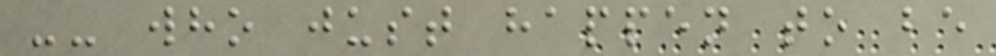-- who just happen to be
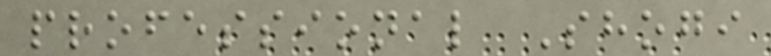professional Shogi
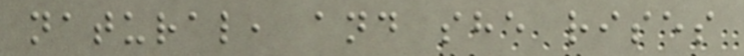natural, and she rises
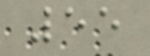55
